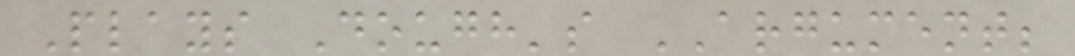Plays Dough's ARGUMENT;
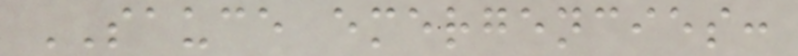SAUCE emergencies:
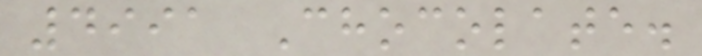4991 Chocolate.
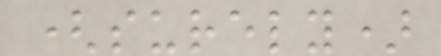(surely)
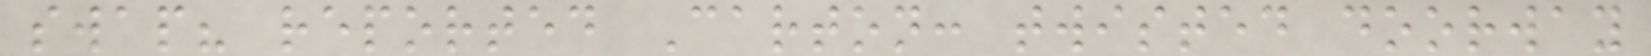swap? reported Carton: twisted doorway
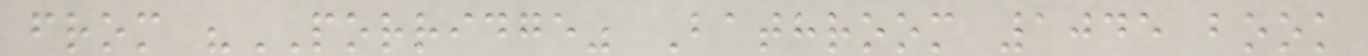from "PORRIDGE" Bathroom 1045 book
